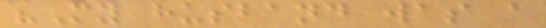"My husband was a
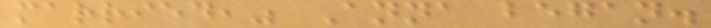married," Anna began.
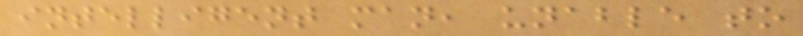intelligent man, unable to
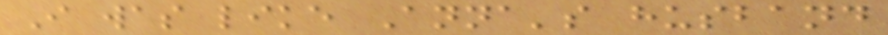I was like Anna's husband
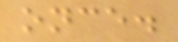once.
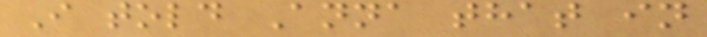I told Anna that in
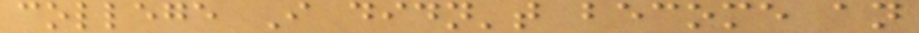college I didn't become an
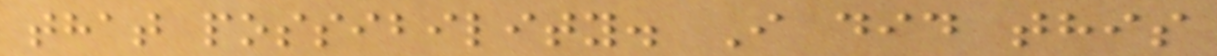that possibility. I did this
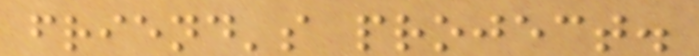friend's project.
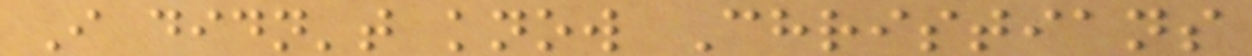I didn't know Christians
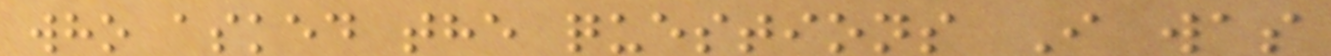who asked the questions I was
